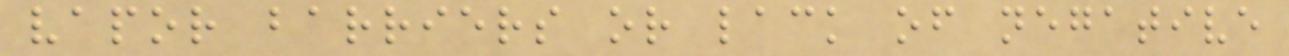vapor barriers or lack of negative
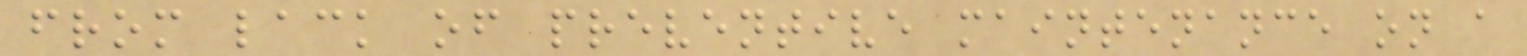from lack of preventive maintenance on a
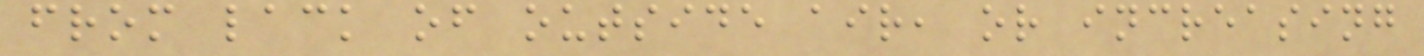from lack of outside air, or increasing
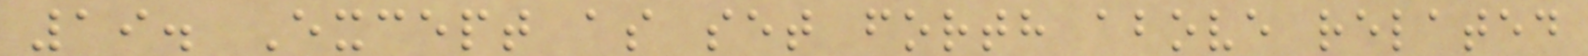19. Except as set forth above related
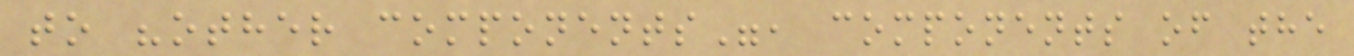to "other components", components of the
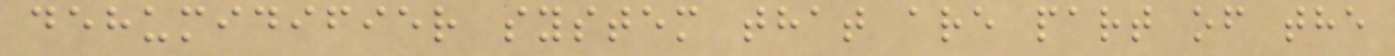dehumidifier system that are part of the
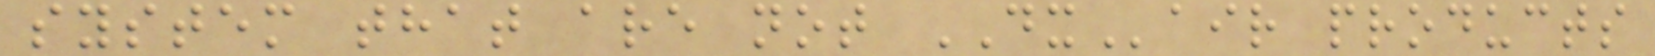system that are not DXair products
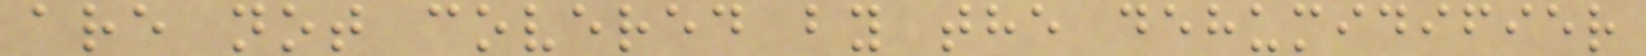are not covered by the dehumidifier
